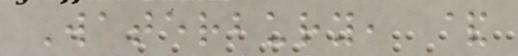Waterbury, &
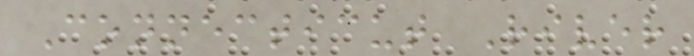Connecticut River
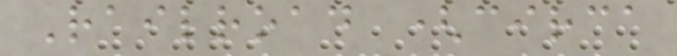Railroad (circa
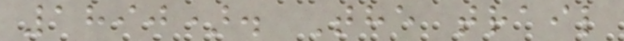1890). The trail
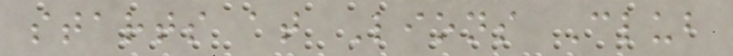starts at Lions Club
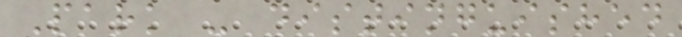Park - distinguished
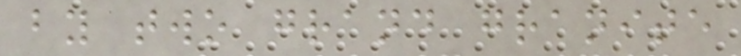by two grand granite
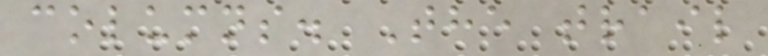columns. The trail
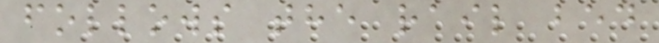follows the rail bed
